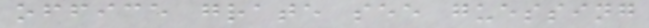office grate see guessing
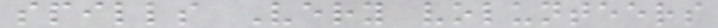spills Very volunteers
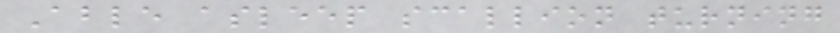Able asleep scallion turning
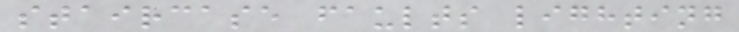staircase faults lighting
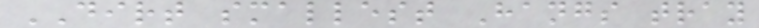DIRT smallest Hangs tray
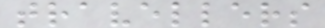travellers
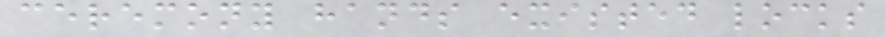ceremony hands existed locks
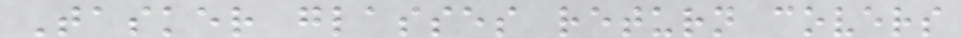Tasker glasses return covers
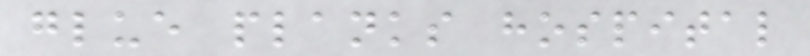glue planks hospital
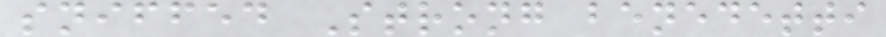sniffed Strong benedetti
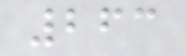263
